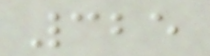325
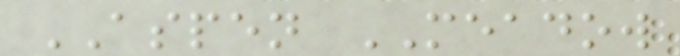ASPEN MEADOW
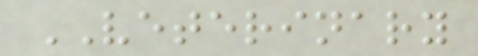VETERINARY
